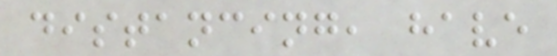distancing, have
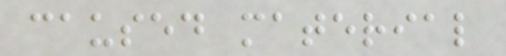caused material
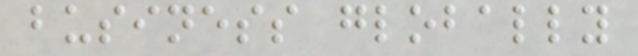business globally
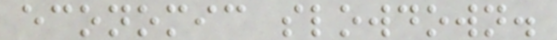economic slowdown.
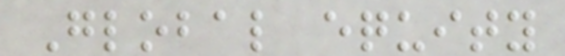Global equity
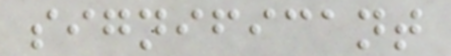significant
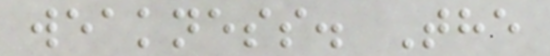weakness. The
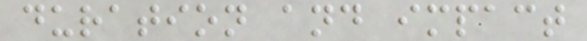duration and impact
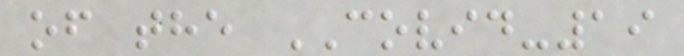of the COVID-19
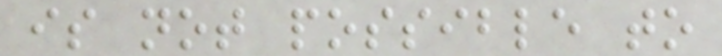is not possible to
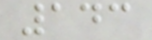143
